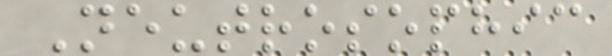Neutrosophic
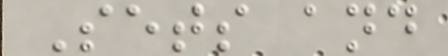Sets and
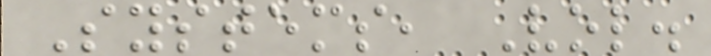Systems, Vol.
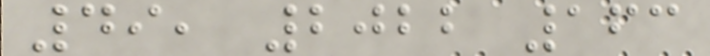49, 2022 163
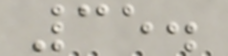35.
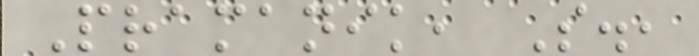Pramanik, S.,
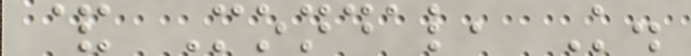& Mondal, K.
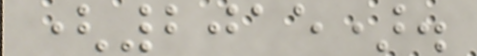(2015).
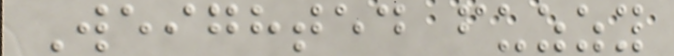Weighted fuzzy
